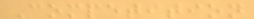Competition
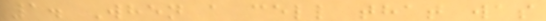1. When a cell that was
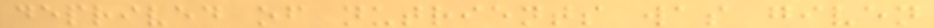deprived of nutrients was given
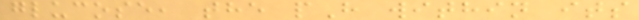glucose, the pH within its
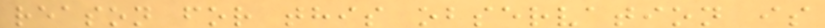reason for this observation is
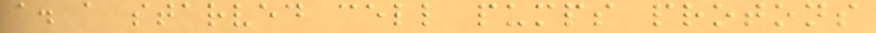a. a starved cell pumps protons
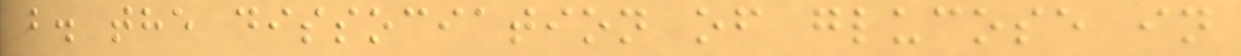b. the dissociation of glucose in
